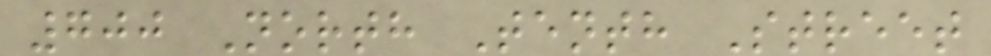700 North Tenth Street
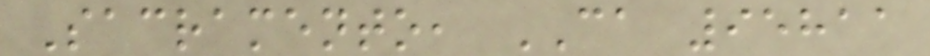Sacramento, CA 95811
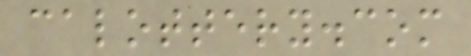calottery.com
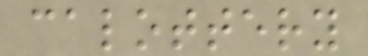calottery
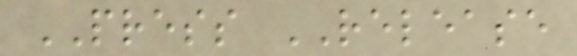PRESS RELEASE
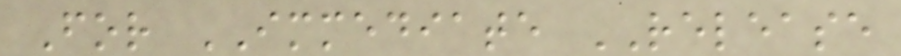For IMMEDIATE RELEASE
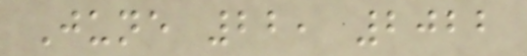June 22, 2022
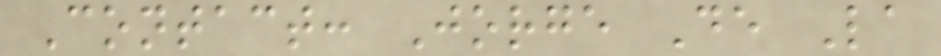Contact: Jorge De La
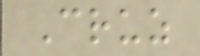Cruz
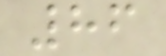86
